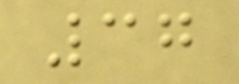37
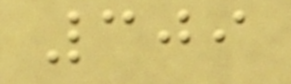309
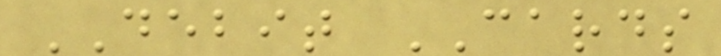DEBIT CARDS
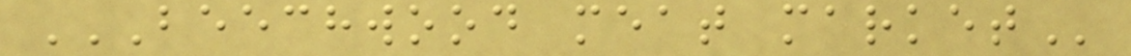BEECHWOOD MEAT MARKET
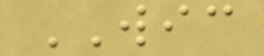WIC
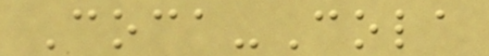Coca-Cola
